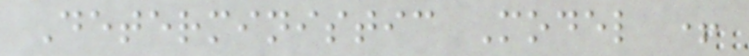Deterministic Model +
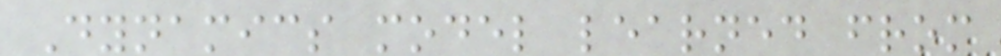Dynamics model learned from
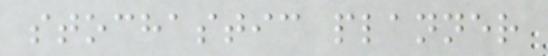stochastic planner
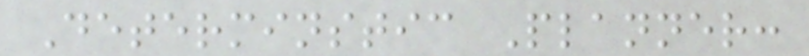Determinstic Planner:
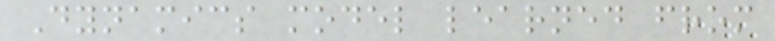Dynamics model learned from
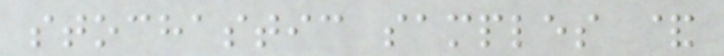stochastic samples &
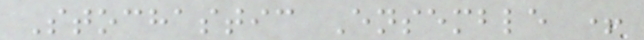Stochastic Ensemble +
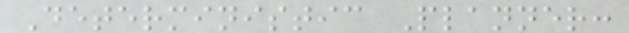Deterministic Planner:
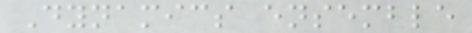Dynamics ensemble
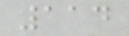114
